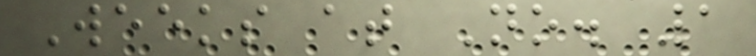Weeks at No. 1
